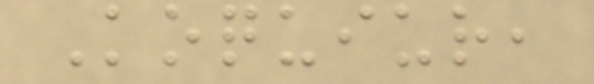Koquiur,
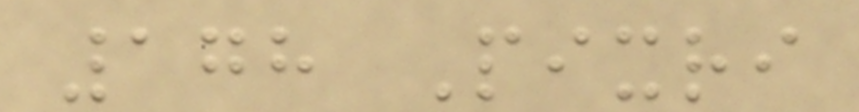178 Pixri
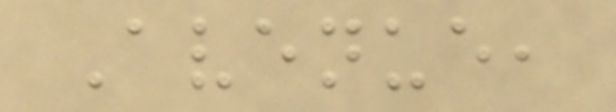Avenue,
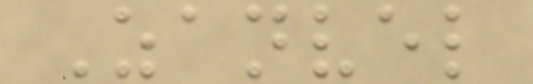Zanvel
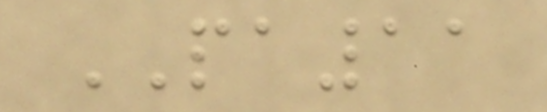PA11
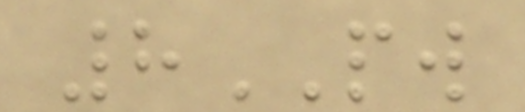8PW
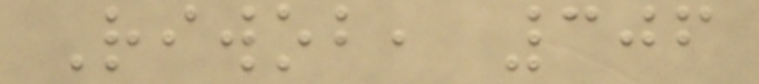Riwob, 306
